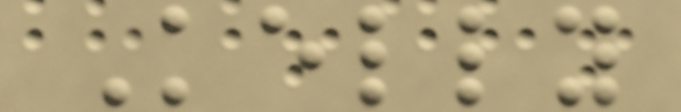Kelly
